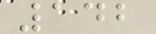142
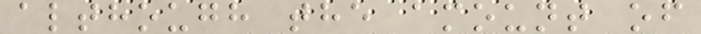although the amount of
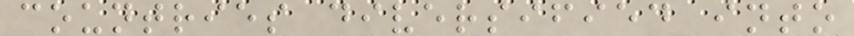countries diversified into
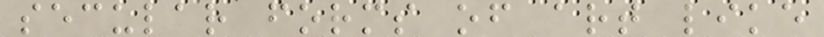secular forms of art like
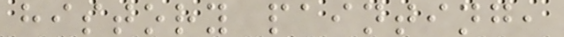history painting,
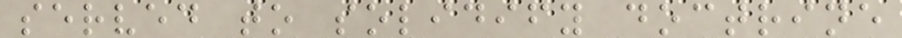served to solidify doctrine
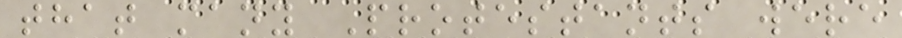that many Protestants were
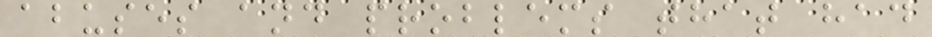abuses and problems that had
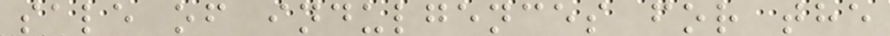sale of indulgences for the
